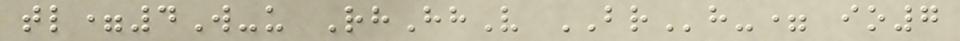tl=4W-u RhHhV BRh-= io7
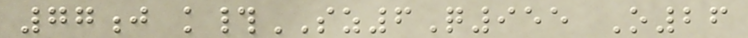77j k#SZ6Q955 O26
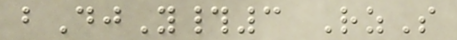bDjY#3 RzS
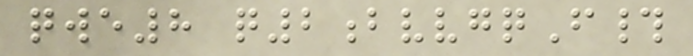qwe8 q2bvvgqF#
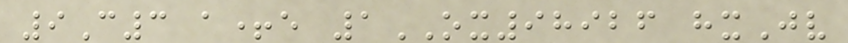9C3 a+e 1OX98926 hxJv
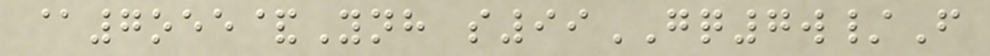@7oee&Ynh s99GQ7w/F
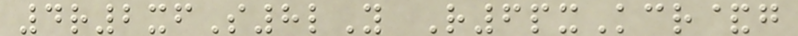4r2xfS8lY R6pxKcr&g
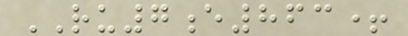RU7e863+
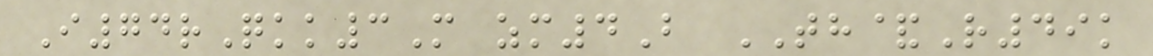I74rQkk3M zm4B TH&R49k
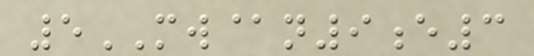5MW@n9e3
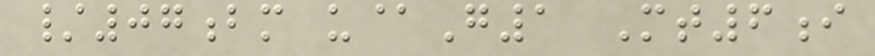/07bm u@G1 Mt6i
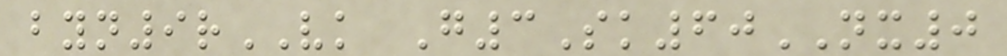byn9rVK G3Sk60NX0
